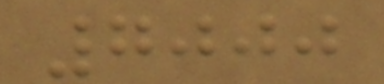7000
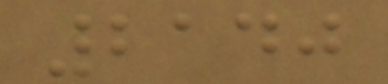2140
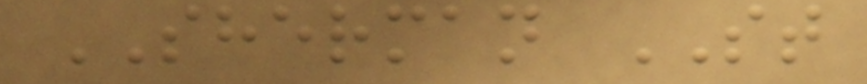SHERMAN ST
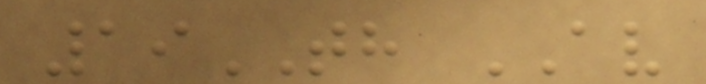19TH AV
